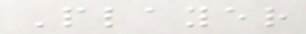Player
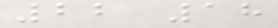22 18
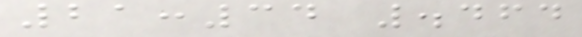21:34 .464
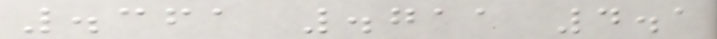.361 .711 4.1
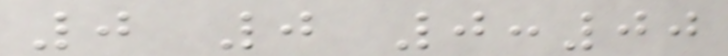0 0 0:00
